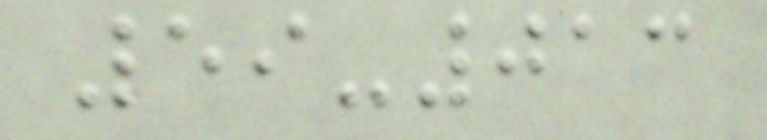59-013
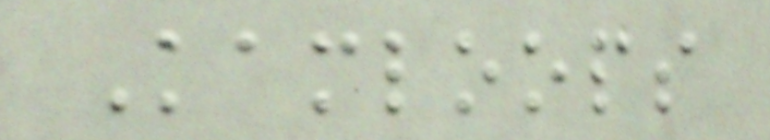Kamloops
